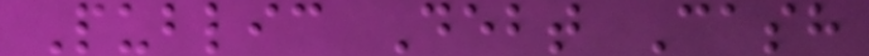Public Debt Cash
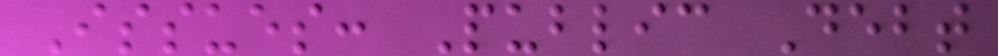Issues: Public Debt
